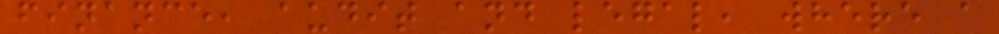finance, audit and legal, where a
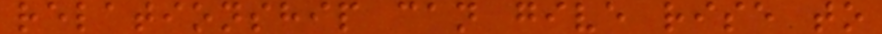relationship can give rise to
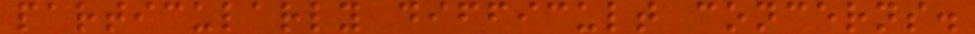particularly difficult concerns.
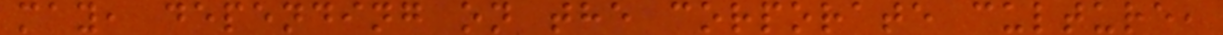may, depending on the corporate culture,
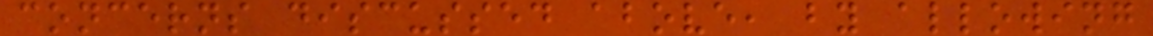concerns discussed above, by allowing
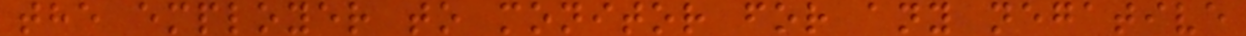the employer to monitor for any negative
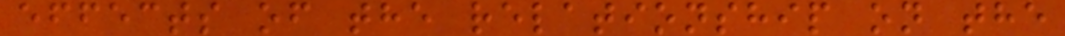effects of the relationship on the
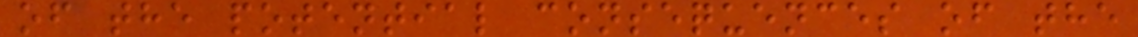of the potential consequences of the
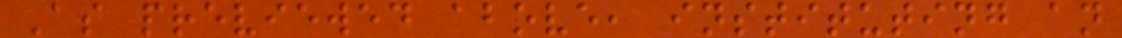As previewed above, instituting an
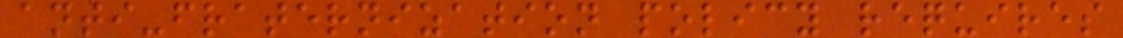anti-fraternization policy requires
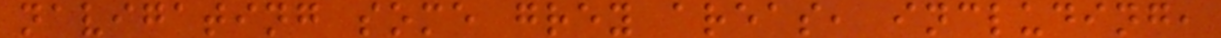navigating some grey areas, including,
